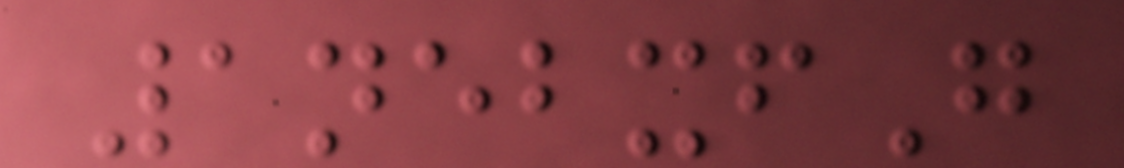1nebxfG
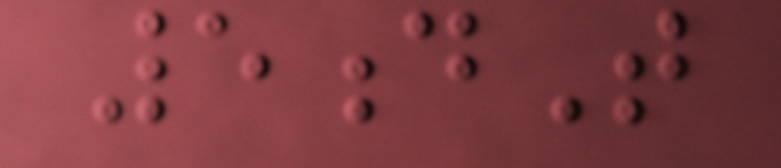5dT
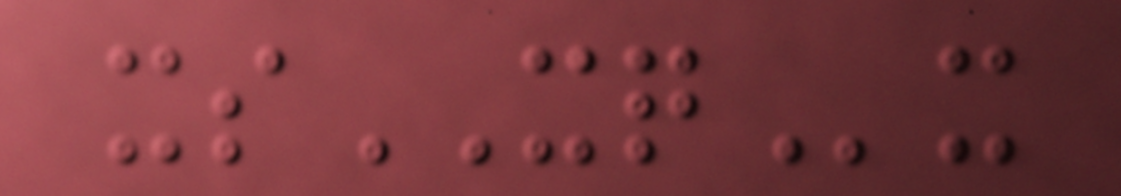xsXQx
